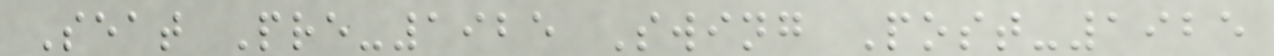Seat Pre-1925 Swing Post-1925
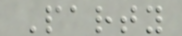Party
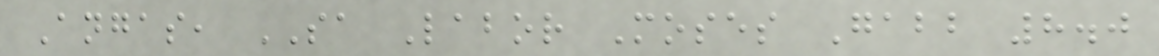Angas, SA Labor Moses Gabb 8.0
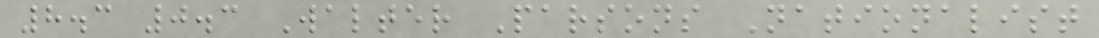8.3 0.3 Walter Parsons Nationalist
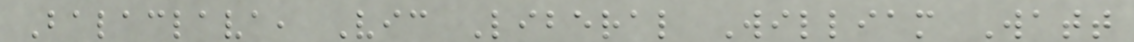Balaclava, Vic Liberal William Watt
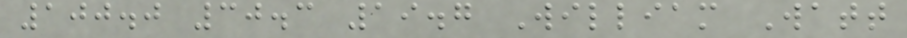100.0 30.3 19.7 William Watt
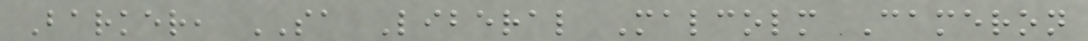Barker, SA Liberal Malcolm Cameron
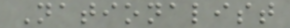Nationalist
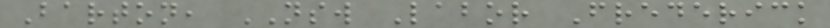Barton, NSW Labor Frederick
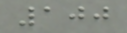100
